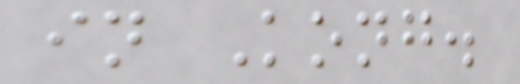in Kong.
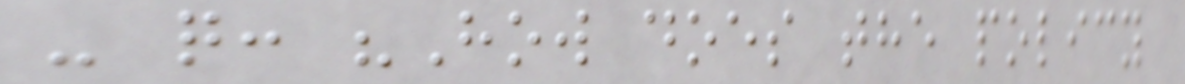- q: "How does the policy
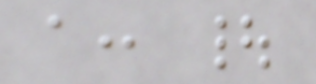a: |
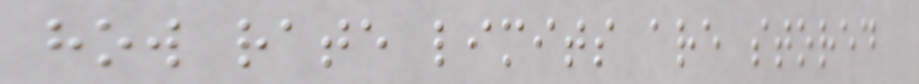how rate limits are stored
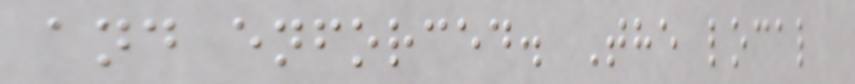and enforced. The local
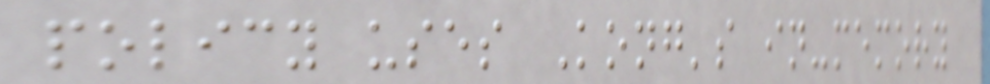policy uses Kong's in-memory
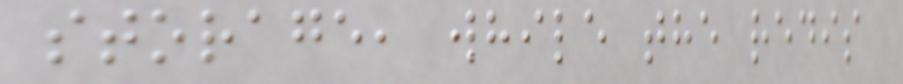storage, while the redis
